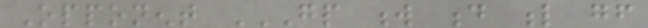Opponent GP W D L GF
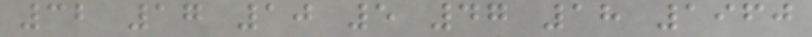32 17 10 5 47 18 1960
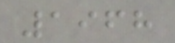1968
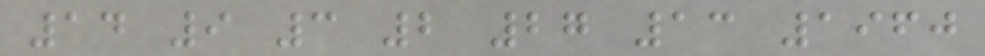14 9 3 2 27 13 1960
